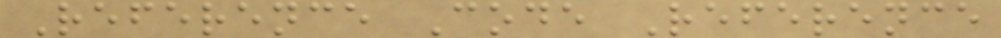Reference Code Reference
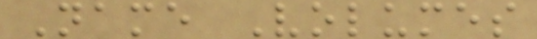Name Volumes
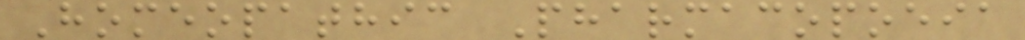Homeopathic Pharmacopoeia
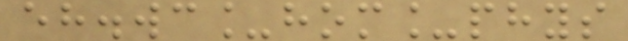eh.wc_hom_phys
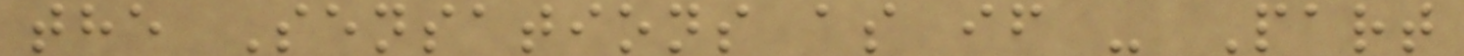the Sensations as if - Part
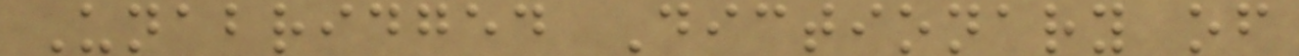Unabridged Dictionary of
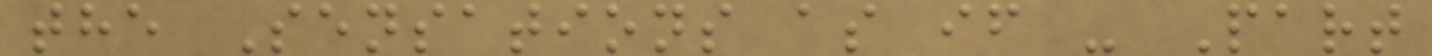the Sensations as if - Part
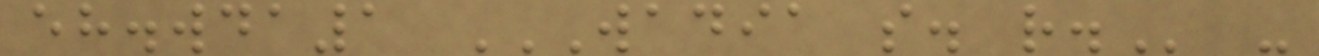eh.wda1 WADIA S. R. -
